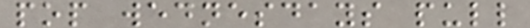pop wednesdays pull
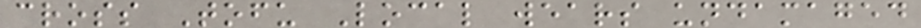cross Tofu Local wears undamaged
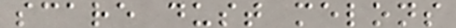scare dust melons
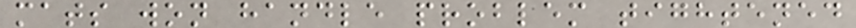mats won handle problem tightened
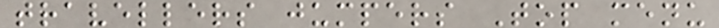travellers jumpers Top menu
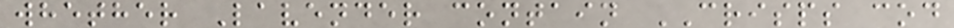whether Lavender contain CRISPS cod
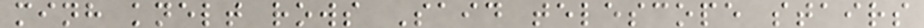minh knelt rows Said telescope stairs
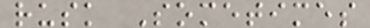rusk Sometimes
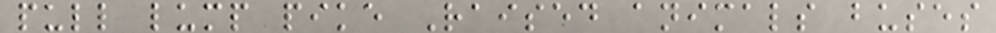pull lump pike Raised animals buses
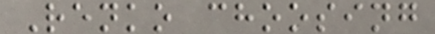Renko choosing
